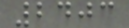2403
